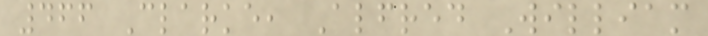466 Clarke, Alfred William
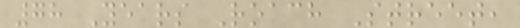78 Years Roach Street,
